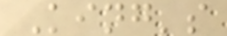King's
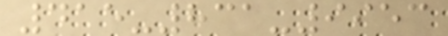415-831-9953
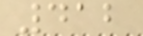412
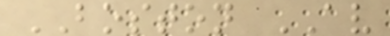BOSTON AV
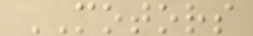MOTORS
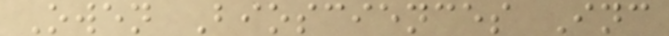Owen Biosciences Inc
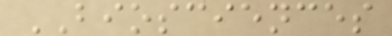BIOSCIENCES
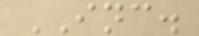INC.
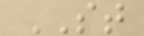ST
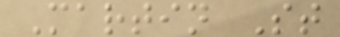Martin St
